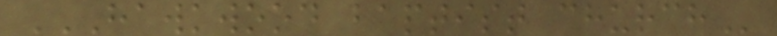HAWKWOOD BAPTIST CHURCH
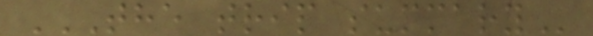THE TRIP SUMMARY
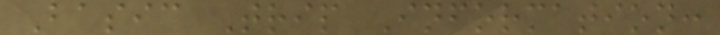Basic Trip Information:
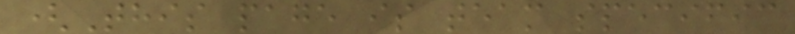(This page is team specific
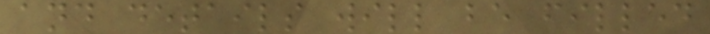and details will be filled
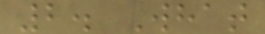2. What
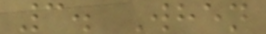3. When
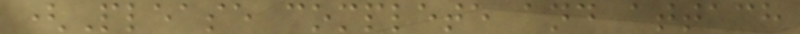(Please complete and attach
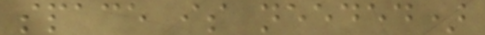space is needed)
